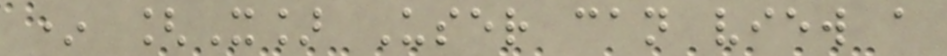* [X] User can view a
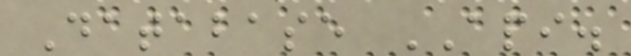Database API.
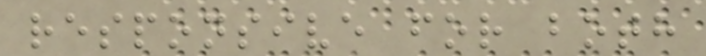responsive for both
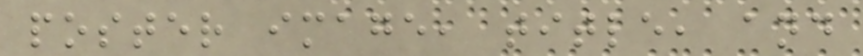poster image, title, and
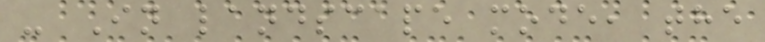- In landscape mode, the
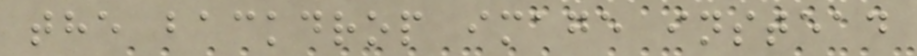the backdrop image instead
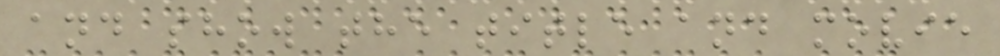and show the title and movie
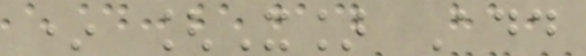* [X] Add
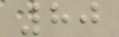80
